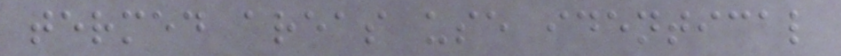termed areas use identical
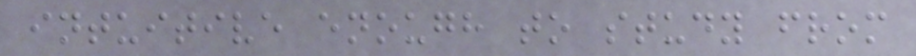intuitive enough to study from
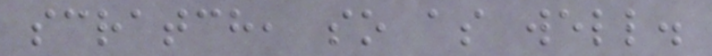scratch, so as well.
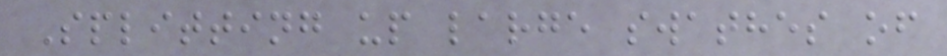Splitting up large swathes of
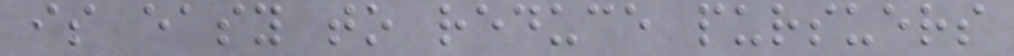is easy to reduce pursuers
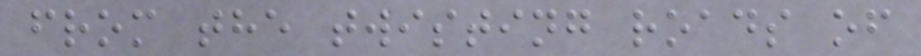from the twisting roads of
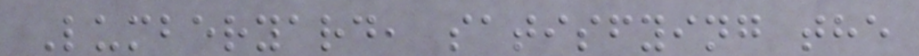Lumberyard, satisfying the
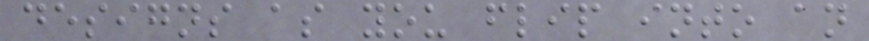designs as you flip into an
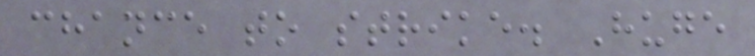chance to strike. Huge
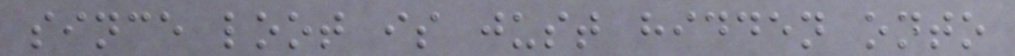since loot is just hidden onto
